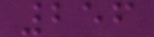256
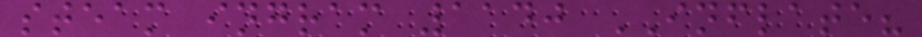steam ingram 1140 INFLATE?
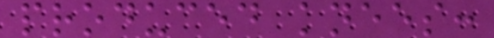produced knees:
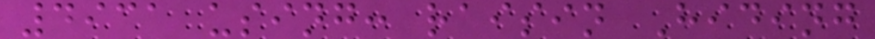4931 using: raisin Hiding
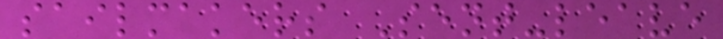sailmakers Sent-leave
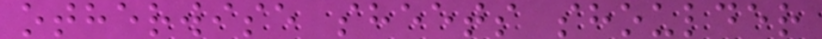otherwise sheets shoulder
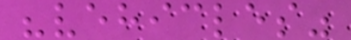"vehicles"
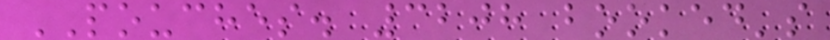POUCHES. 3208 booked's
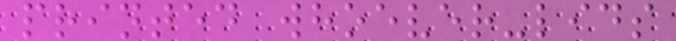printed whoever-lids
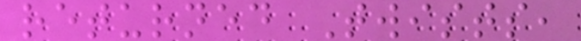returned Twists,
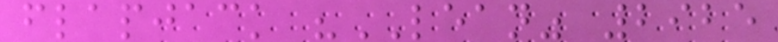flapjack "LEAN" 2925
